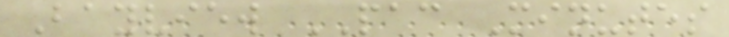Bayview PAC Minutes
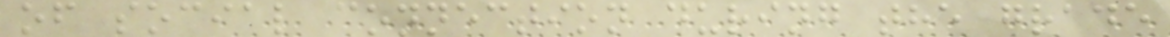of social connection during the grade
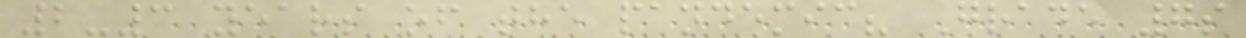2-3 years of the pandemic? Grade 7s
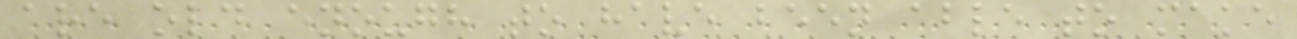are old enough to have been able to make
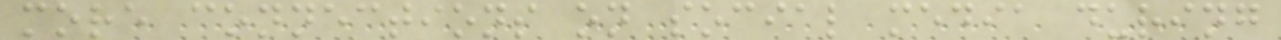more connections on social media during
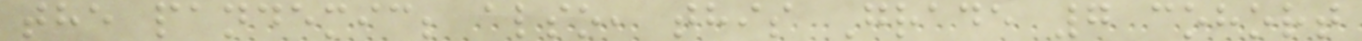the pandemic; also, this Grade 7 cohort
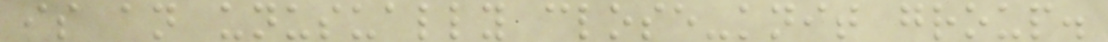is an unusually close-knit group.
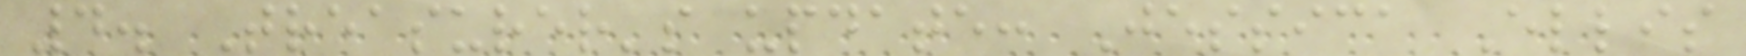4. Treasurer's update: Jessica Ellis
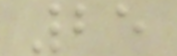25
